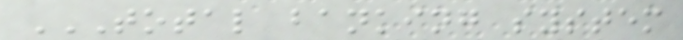TOTAL BANKING SYSTEM
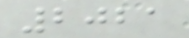2021
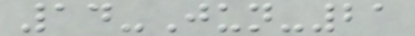14-Jun-21
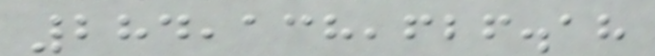284,138,626.18
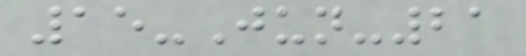15-Jun-21
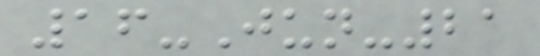16-Jun-21
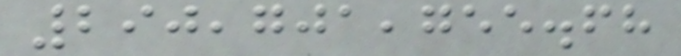290,701,755.68
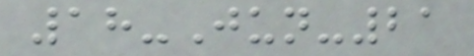18-Jun-21
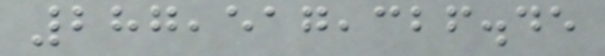287,517,326.45
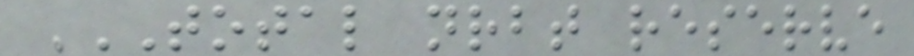TOTAL NRBT RESERVE
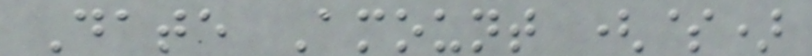Date Amount ($)
